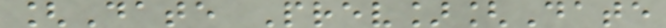[Date Prev][Date
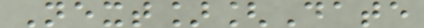Next][Date
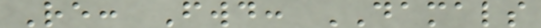Re: Fwd: DAMALS
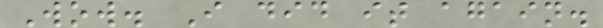Wow. I did it again.
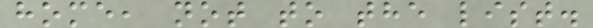home, not to the list.
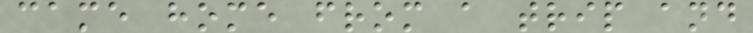came home from a trip and
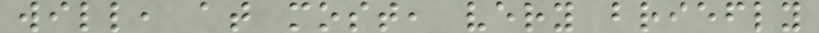will, at most, very briefly
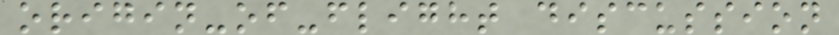origin-of-flight discussion
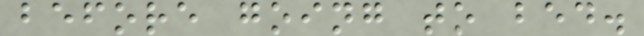before going to bed.
